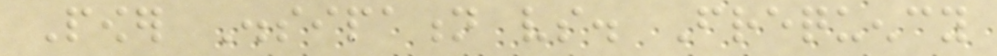Power Dissipation vs. Frequency
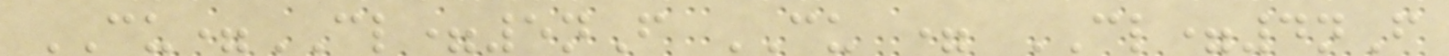CU=CL=5nF CU = CL=4nF
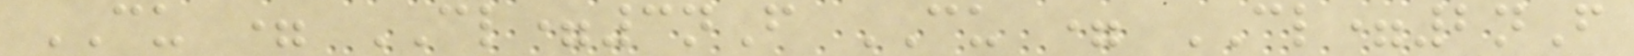CU = CL=3nF CU = CL=2nF
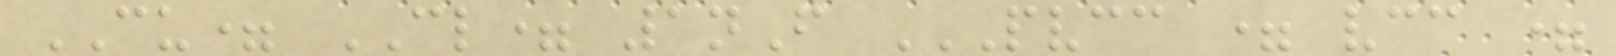CU= CL= 1nF PVCC = VCC =
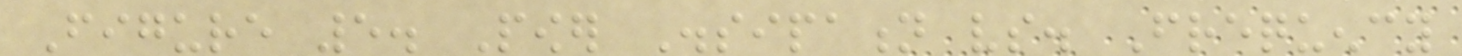Figure 5. Power Dissipation vs. Frequency
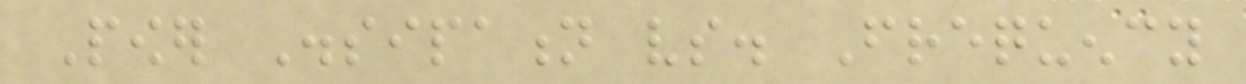Power Dissipation vs. Frequency
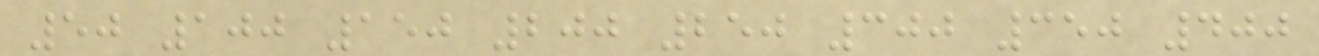50 100 150 200 250 300 350 400
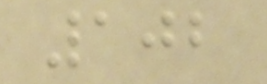102
